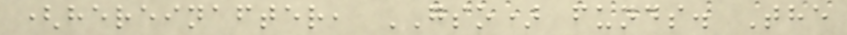(hereinafter, GSO) funds. The
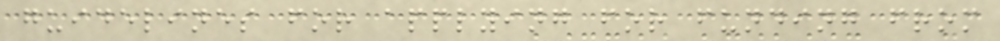guidelines for applying for funding from
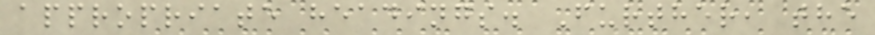appropriate headings. Further, the
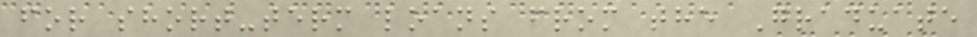for short-term loans from the Graduate
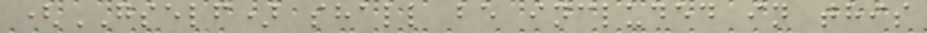(GSELF) shall be included in this
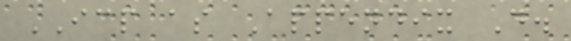ICP as Appendix D.
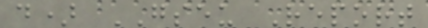d) GSEU Report
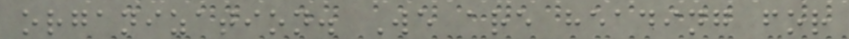organization. We are heading for
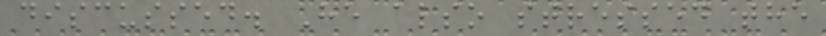discussed. He also stressed the
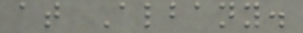at Albany.
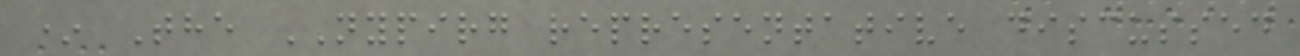* The NYPIRG representative discussed
